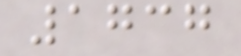1737
